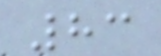83
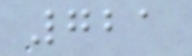721
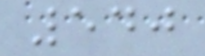540
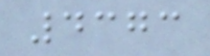4373
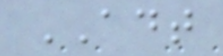ADT
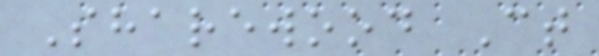Sharewood Ct
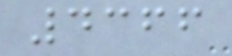4366
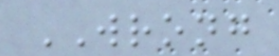WRONG
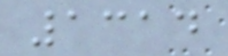1314
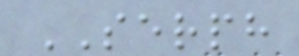SERPH
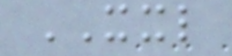XXL
